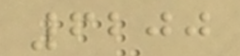6200
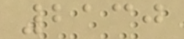2130
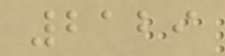2129
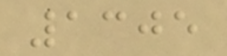1305
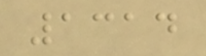1314
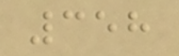358
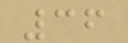36
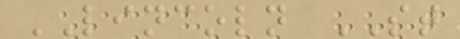LINCOLN ST
